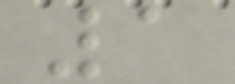1
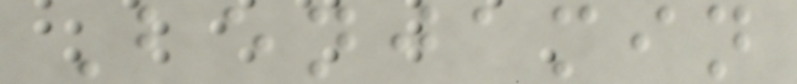Benjamin
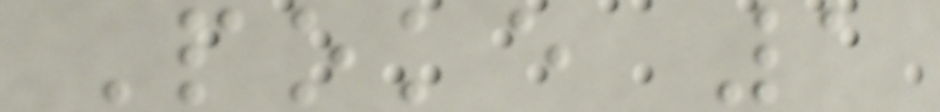Poke 1
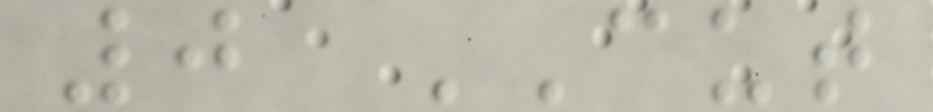0 CUT
